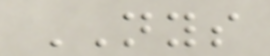NYS
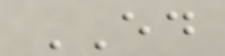ED
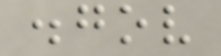.gov
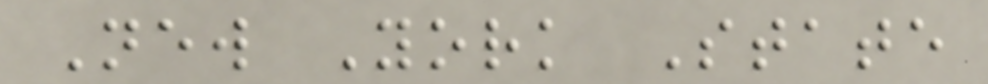New York State
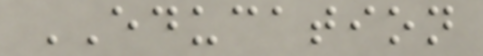EDUCATION
